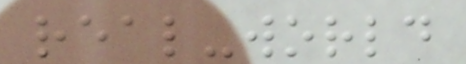real-world
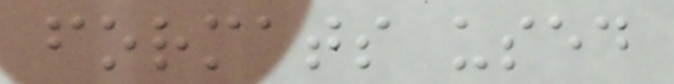formats used
